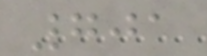701
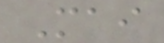Mai
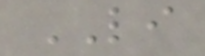LI
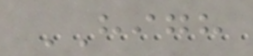HIGH
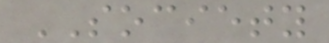SOCIETY
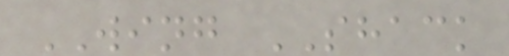WING SHACK
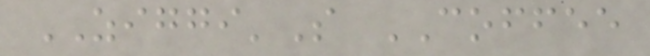ZIGGI'S COFFEE
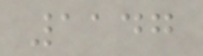1147
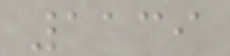1139
